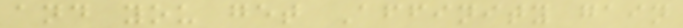and you get Affinity gain
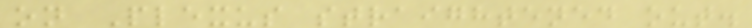on Plexus straightened out.
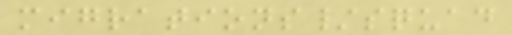migrations/squad
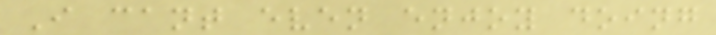I cant even enjoy doing
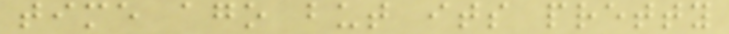time ago but its pretty
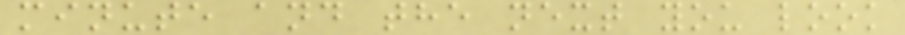minute and the next you look
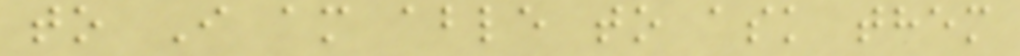to I am able to ask them
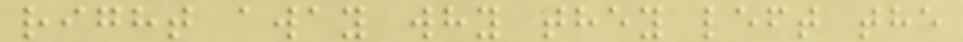right away why they left the
